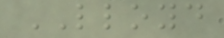LLOYD
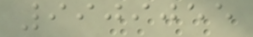9909055
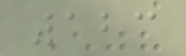123
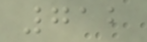712
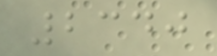2340
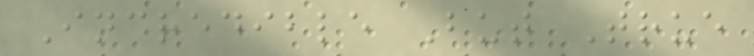Incredible But True
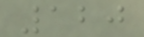120
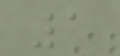1
